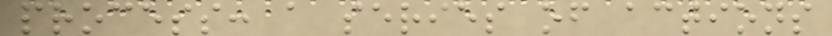process: a series of actions
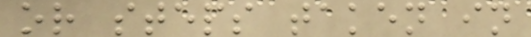or steps taken in
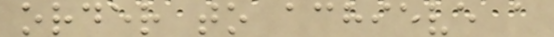order to achieve a
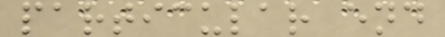particular end
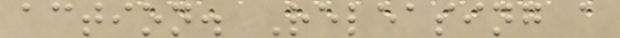action. Releasing a
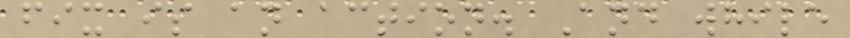fix is an action. And while
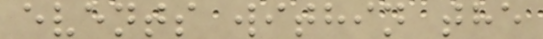events within the
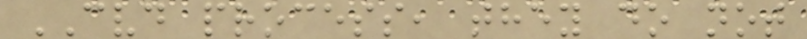CVD process, they do not
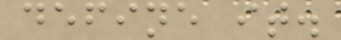define it.
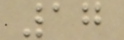17
